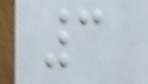3
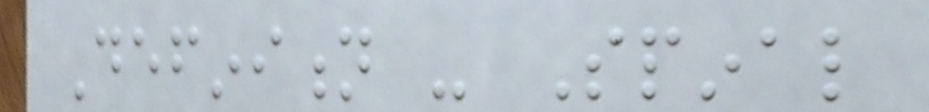Definition - Spinal
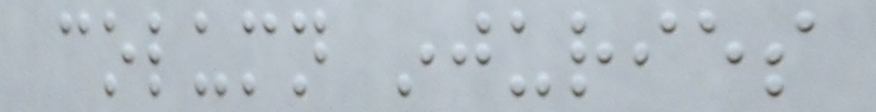column injuries
